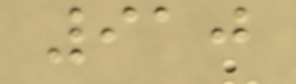910
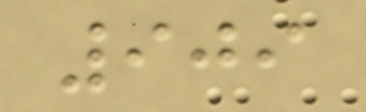909
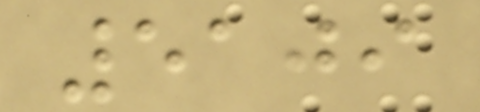5109
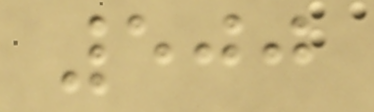500
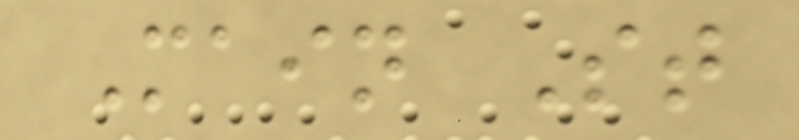Main St
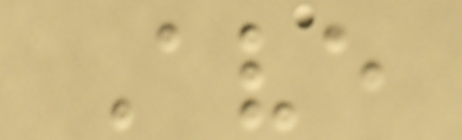Ave
